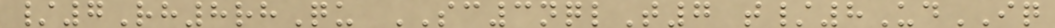/7Rh8rhQu SC3nqlT7 t/8UdIQ
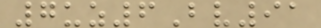7uz6Bv91
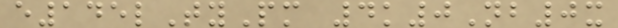e145lTyPm 4k0Nb0x
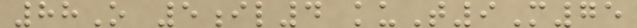88O 5il4 kuT9M75
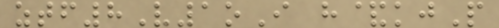ztf8V1oI h&kjP
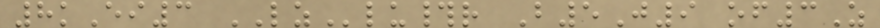8kEi3 LZlu#r B5J9 of3Z
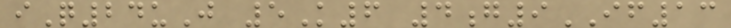iQ24uJ 5K6 4g9IF13
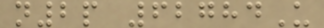n2p 62784U
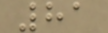81
